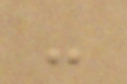-
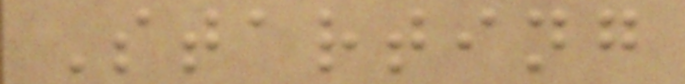Starting
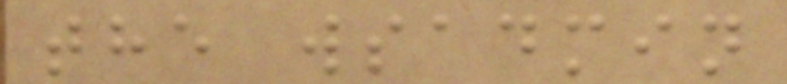the wsadmin
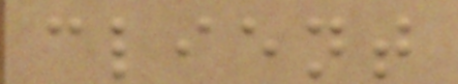client
